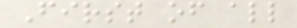First of all
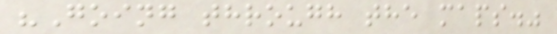"Going through the maps."
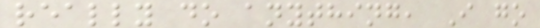really do anything, I go
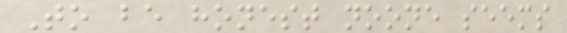To be honest noone seems
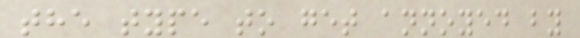the type to get annoyed by
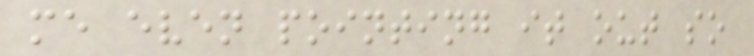me even pointing it out so
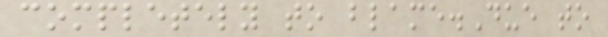completely to blame.Due to
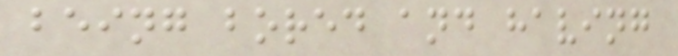being bored and having
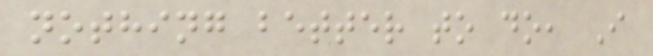nothing better to do, I
